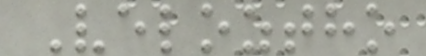Veloztho
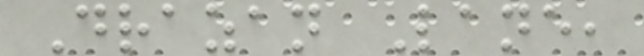Drazan Lane,
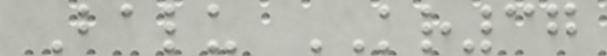Balu KR37
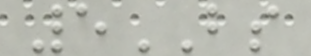5BS
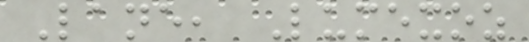Lane, Lumexoz
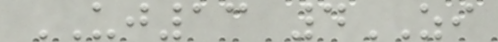UJ13 4ZI
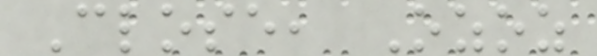Close, Ozoz
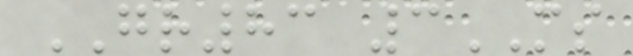GR83 3MS
